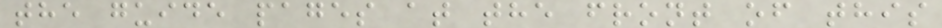the guide pages at the front of this
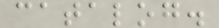catalog.
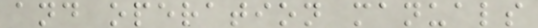and operation manuals
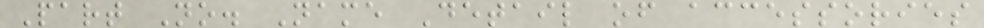Part No. Name Detail of accessories
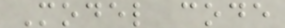Model code
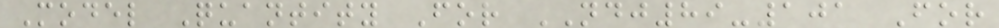Model Quantity For NDJ89-101 For
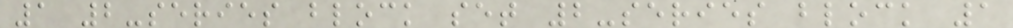1 2-series block set 2-series block 1
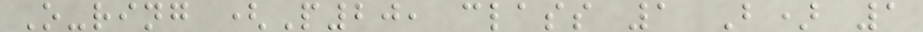O-ring (P20, class 1 B) 1
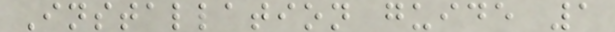Installation guide 1
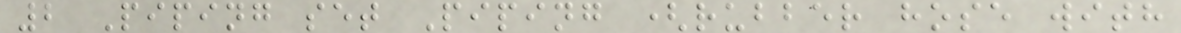2 Piping set Piping (rubber hose with
